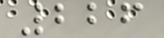226
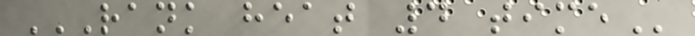RANK HEAT 4 TIME
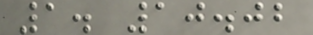1. 10.02
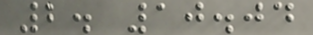2. 10.04
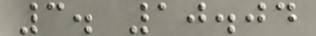3. 10.04
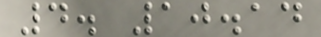4. 10.14
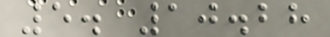5. 10.28
